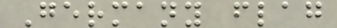Germany flag
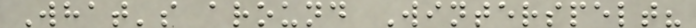What's around Winterspelt?
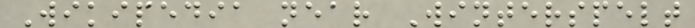Wikipedia near Winterspelt
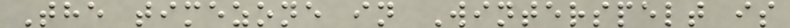The timezone in Winterspelt is
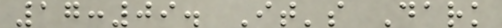17:09. It's Dark
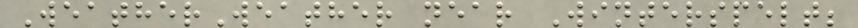WeatherWeather near Winterspelt;
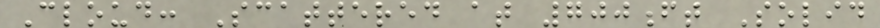Cloud: Scattered at 700ft Solid
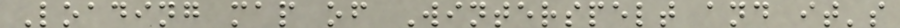Loading map of Winterspelt and it's
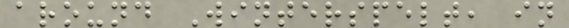around Winterspelt, in
